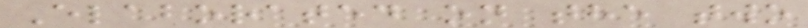Elaborated on the two
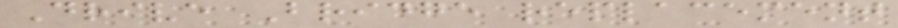Drive Bridge replacement
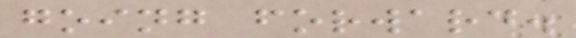going forward.
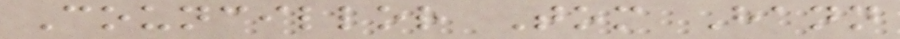Councillor Tom Hann
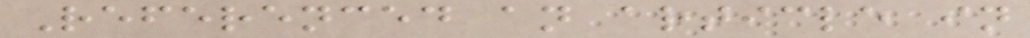Referenced an article in
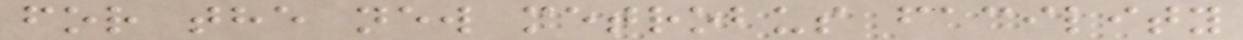for the new metrobus facility
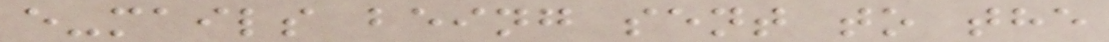e-mails being sent to the
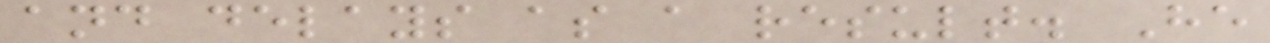and delays as a result. He
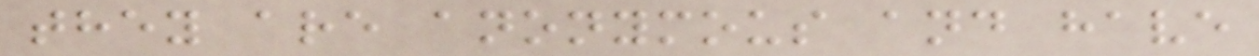they are anonymous and have
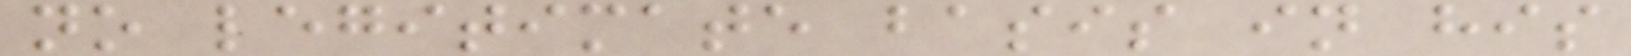no legitimate basis in his
